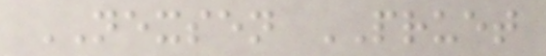NEXSEN PRUET
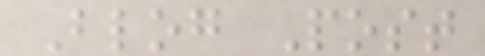Blog Post
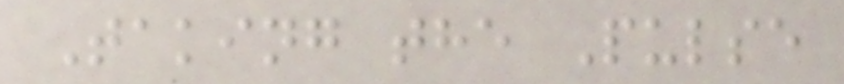Taking the Pulse
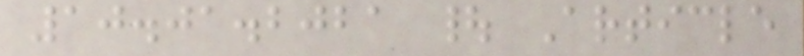10.01.2021 | Article
